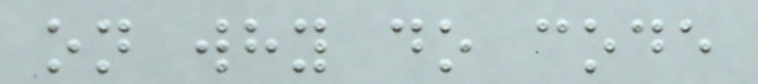on why do code
